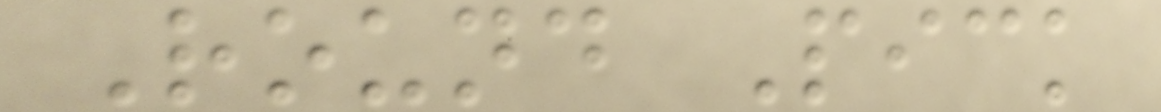Round Pick
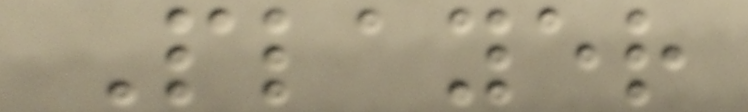Player
